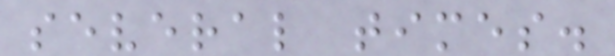several times.
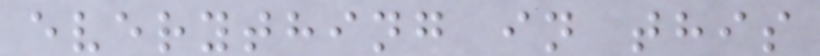everything in this
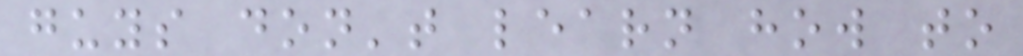guys don't learn how to
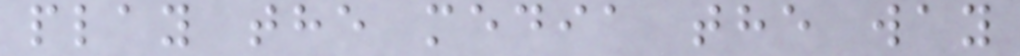play the media the way
